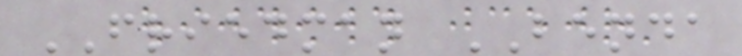FRIEDMAN BENDA
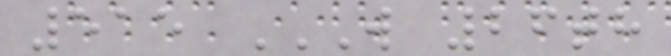515 W 26TH
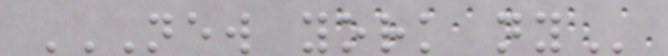NEW YORK NY
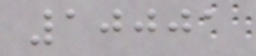10001
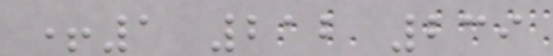+1 212 239
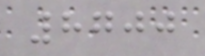8700
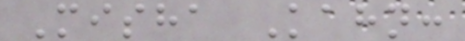Misha Kahn:
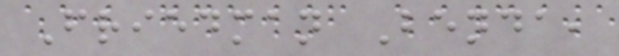Friedman Benda,
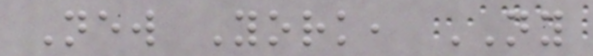New York, NY
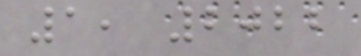1, 2022
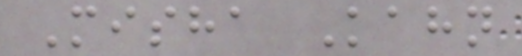Misha Kahn
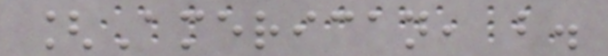[American, b.
